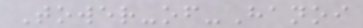Tower-of-Hanoi
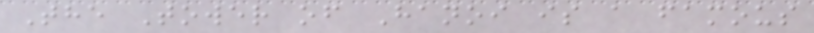The Tower of Hanoi is a famous
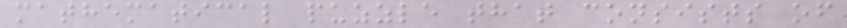mathematical puzzle that consists of
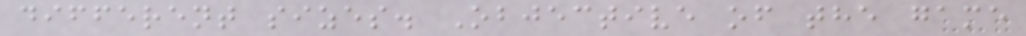different sizes. Objective of the game
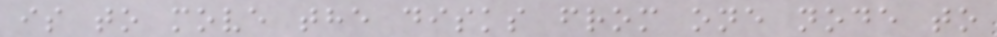is to move the disks from one node to
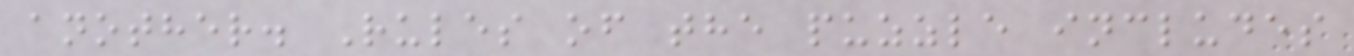another. Rules of the puzzle includes
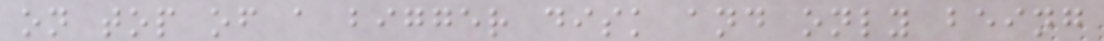on top of a bigger disk and only being
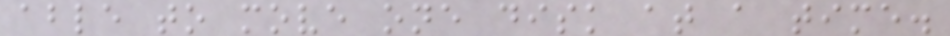able to move one disk at a time.
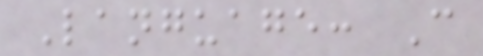Language: C
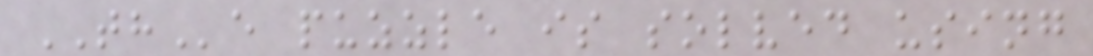THe puzzle is solved using
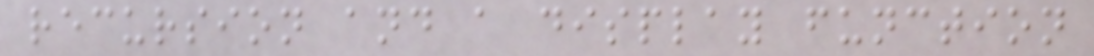recursion and a display function
